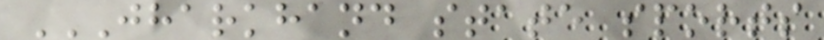JHARKHAND STATE SPORTS
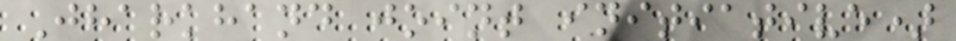Jharkhand joint initiative)
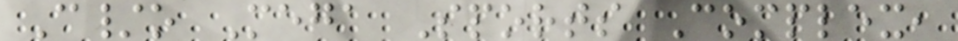C/o Mega Sports Complex,
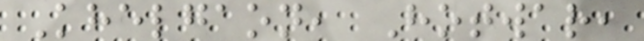Khelgaon, Hotwar,
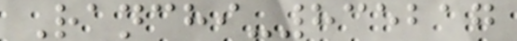Ranchi-835217
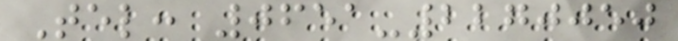Tel: 0651-2270050
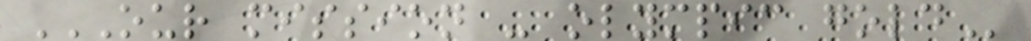OUR MISSION - OLYMPIC GOLD
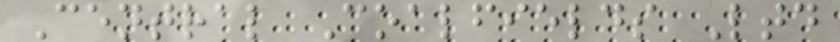Central Coalfields Ltd
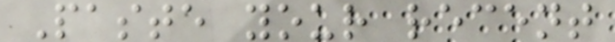Paste your recent
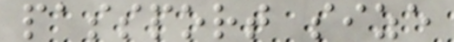passport size
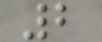2
